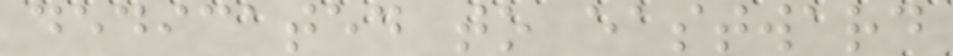dedicated to eastward
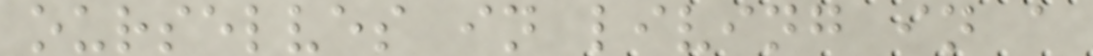ourselves in living in a
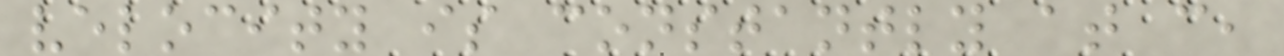velocity is constantly at c,
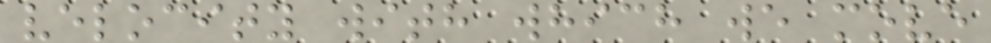velocity with which we move
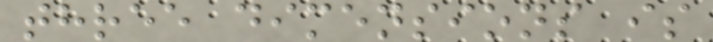three dimensions is
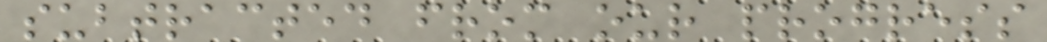subtracted from our progress
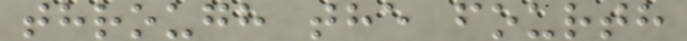through the fourth
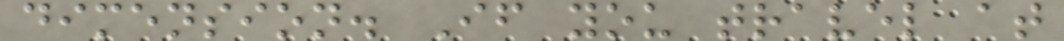dimension. If you travel at
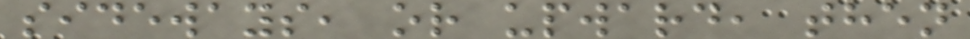sideways, or upward, then
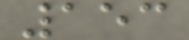153
